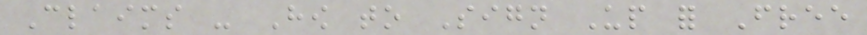Claims - How to Sign Up for Free
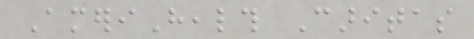AmeriHealth Caritas
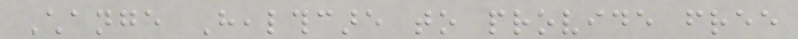Change Healthcare to provide free
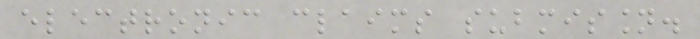electronic claims submission.
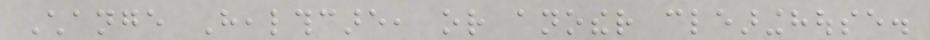Change Healthcare, or another clearinghouse.
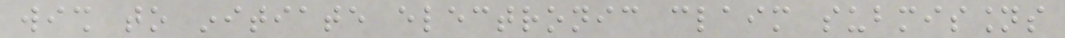wish to initiate electronic claim submissions
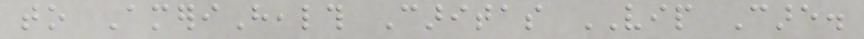to AmeriHealth Caritas VIP Care.
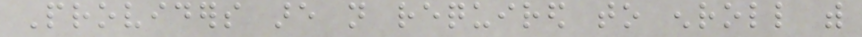Providers are not required to enroll with
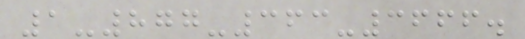1-877-363-3666.
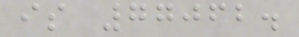is 77062.
